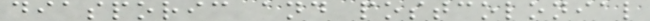diasporic and postcolonial
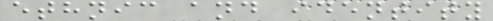ethnic and identity
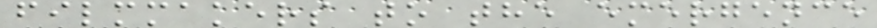filmmakers to the emergence
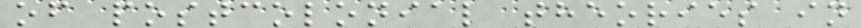of postcolonial theories in
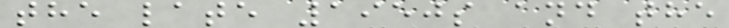the late 1950s and the
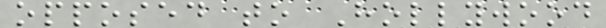opposed to Hollywood
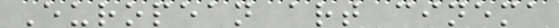European art cinema
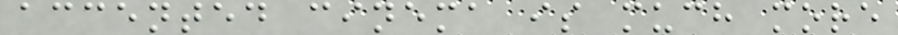accented cinema is much more
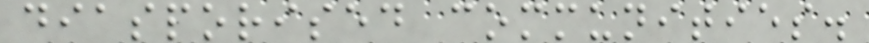diasporised communities.
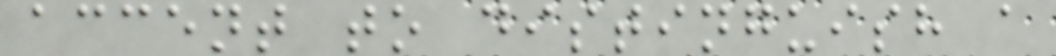accent to distinguish a
